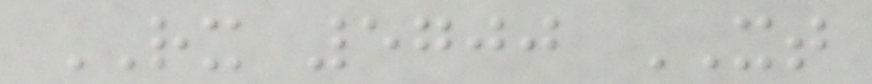RX 5700 XT
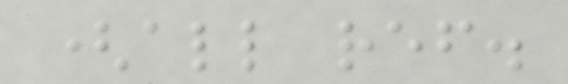(all ref.
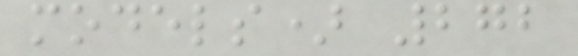models) 272
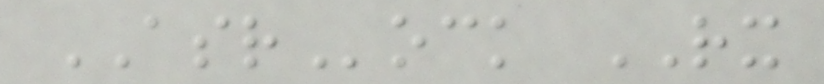ASRock RX
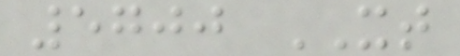5700 XT
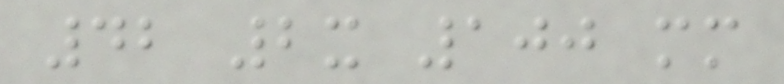42 2x 100 mm
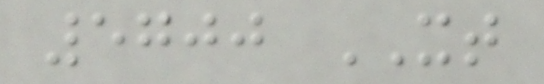5700 XT
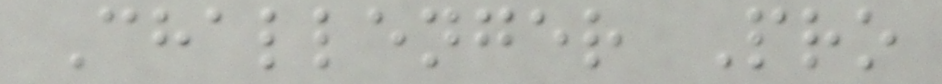Challenger Pro
